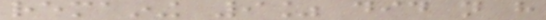remaining 9% did not have
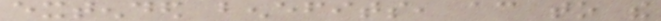extended benefits, according to the
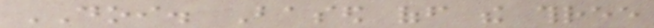DOI. Based off the three
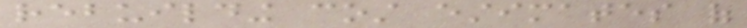rebuilding cost estimates of
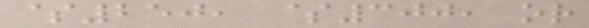$250, $300, or
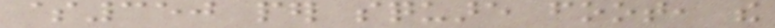$350 per square foot, the
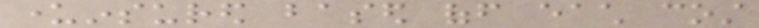underinsured based off each cost
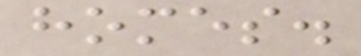homes.
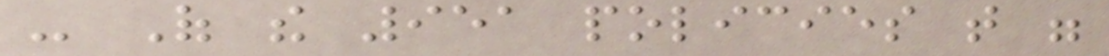- Of the 951 policies that were
